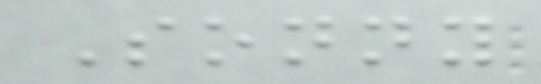Sonny
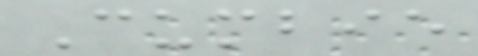Cumbie
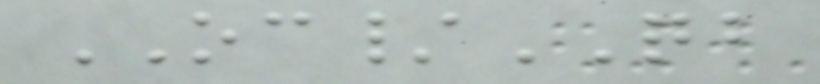OC/QB
